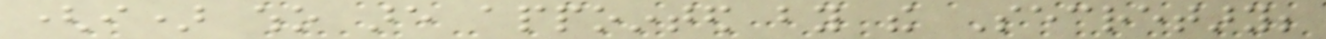(i) who are appointed by the Secretary;
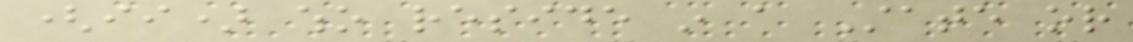(ii) who reside in a State or
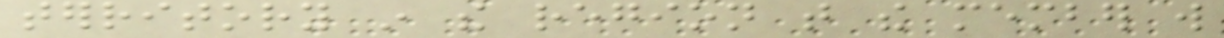territory in the region that the member will
